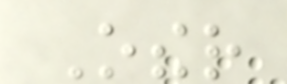Other
